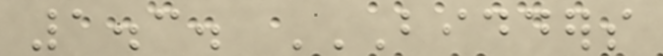1.3. BIDDERS
